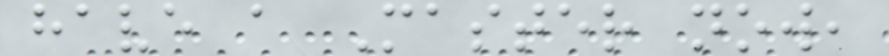have a Master now,
